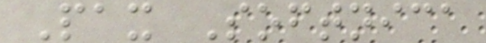Pax Softnica
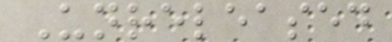Unreleased
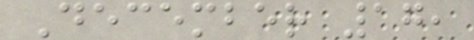December 17,
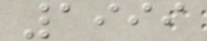1999
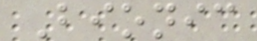Bionic
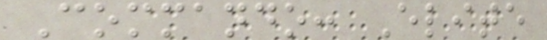Commando: Elite
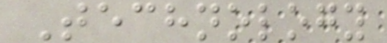Technology
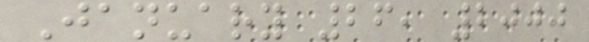January 26, 2000
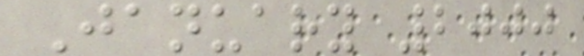January 2000
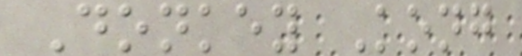Donkey Kong
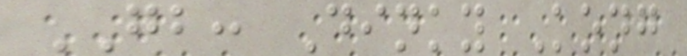GB: Dinky Kong
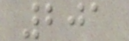201
